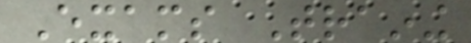Exams Training
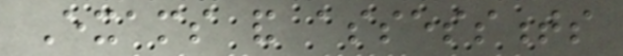Exams and assessments
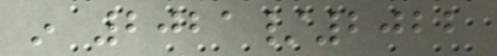in 2021/2022
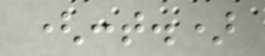(cont.)
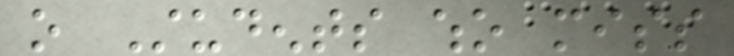o Students who miss
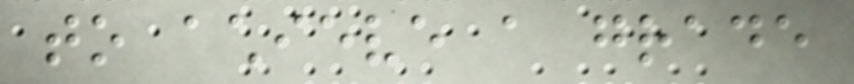to achieve a grade
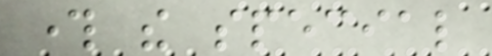through the special
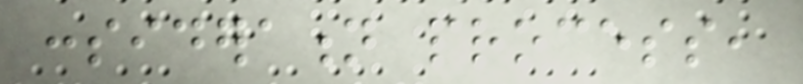consideration process,
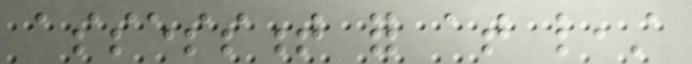assessment for at least
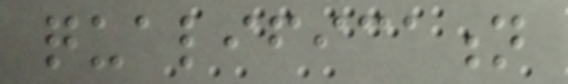qualification
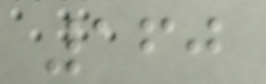160
